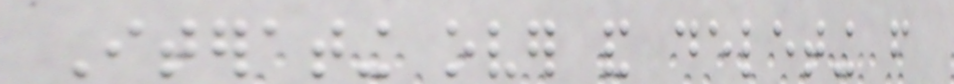Iterating over and deleting from
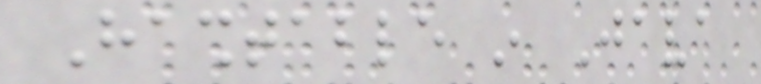Hashtable in Java
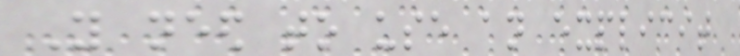You need to use an explicit
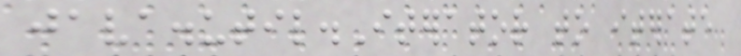java.util.Iterator to iterate
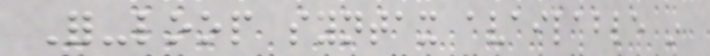For-loop syntax available in
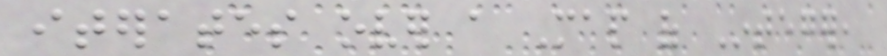iterates over a Map of Integer,
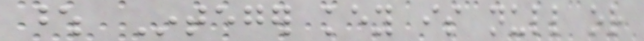whose Integer key is null or
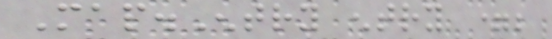Map.Entry entry =;
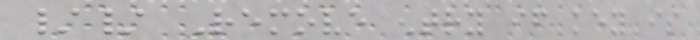// Remove entry if key is
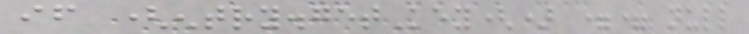if (entry.getKey() == null
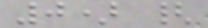0) {
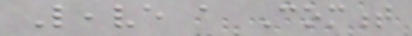Leave a Comment
